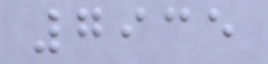7935
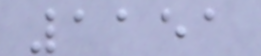1151
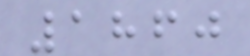1860
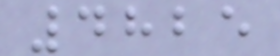4825
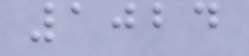1024
